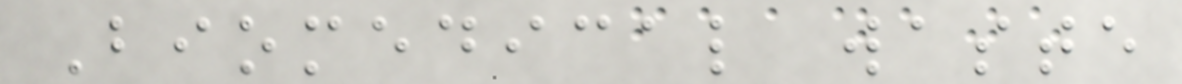Biomedical waste
